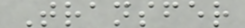Transfer
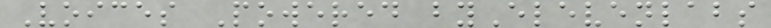Voices Powered byElevenlabs
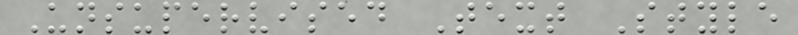Unsupervised Text Style
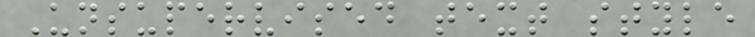Unsupervised text style
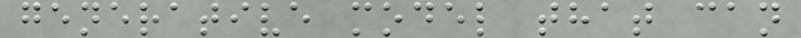generative model that can
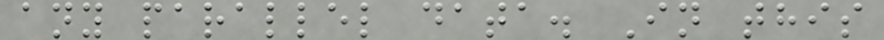any parallel data. In this
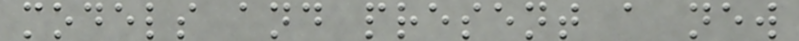models and present a new
